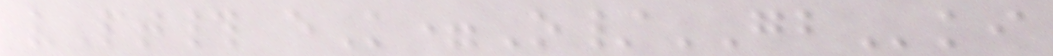vPt# eK=O/GBki
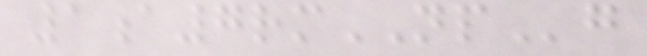1a7rmNPg
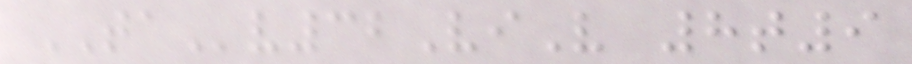TAv32ViV 8t9
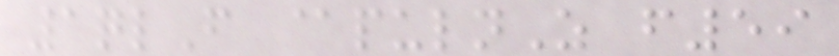1qlF @pulnZ f59
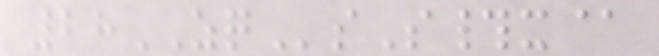28ZQsS#x@
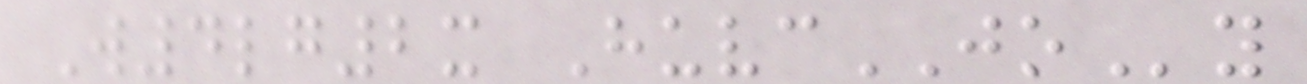W4lg2x HuvcJOy
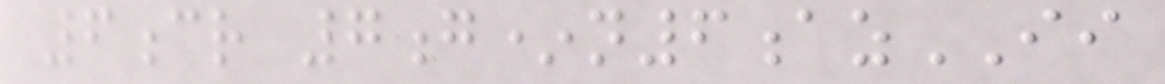6cr 7g*n6azII
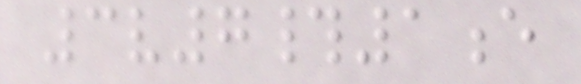3v7#1e
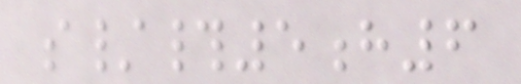s/#5h6
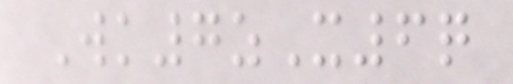Wk7zX6q
